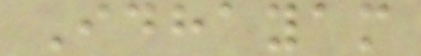Idhayam
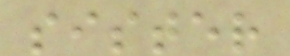sister
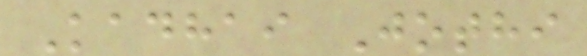Kadhai Jothi
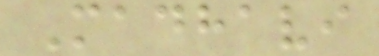Madhavi
